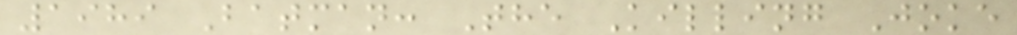1989 Batman: The Killing Joke
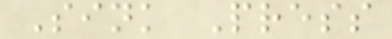Sink Press
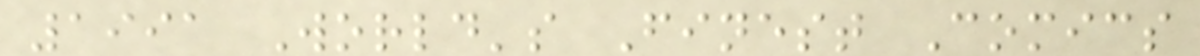1991 World's Finest Comics
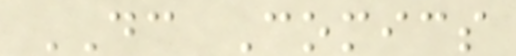DC Comics
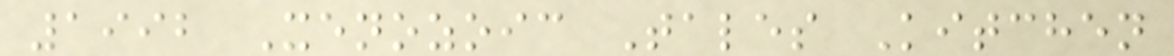1992 Xenozoic Tales Kitchen
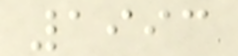1993
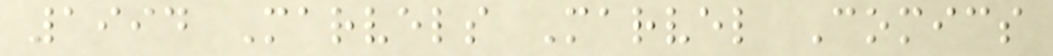1994 Marvels Marvel Comics
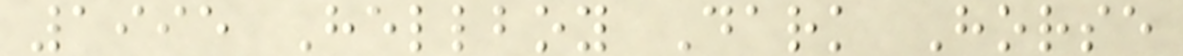1995 Hellboy Dark Horse
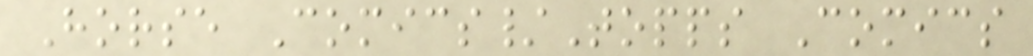Horse Comics/Topps Comics
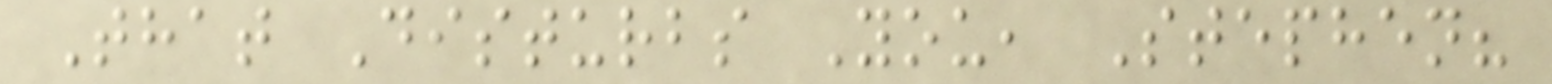That Disturbs You, Stephen?
